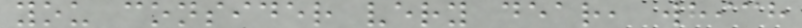you consider very dear, which
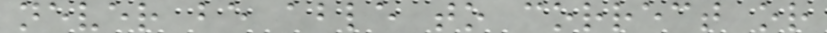never be able to correct or
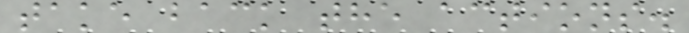take back the actions.
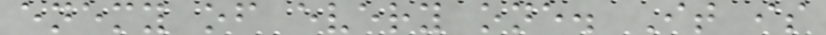enemy of every one. It is
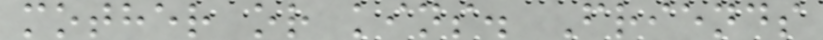mother or kins. Friends
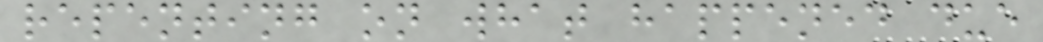repenting on what happened due
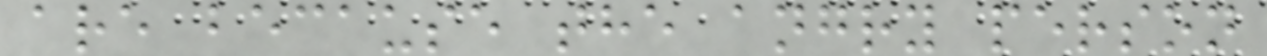are because the angry person
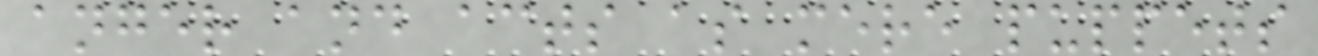anger and acts as mere puppets
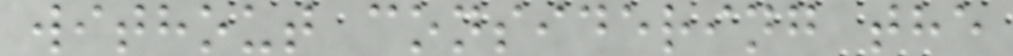without considering the
